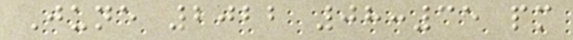June 2022 08:35 pm
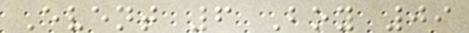Event 6 Boy 09
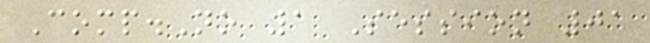Comp.No 1 Session 01
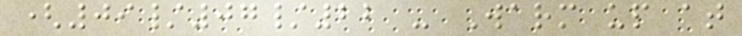(09/07/22 - Warm up at
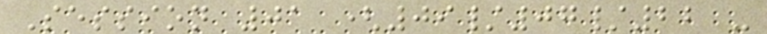Session 01 (09/07/22 -
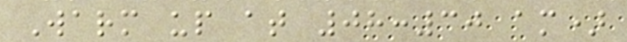Warm up at 08:30 am)
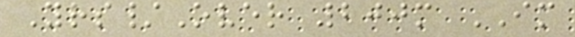Yrs/Over 200m IM
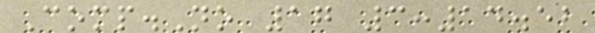Comp.No 17 3:14.52
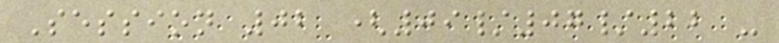Session 02 (09/07/22 -
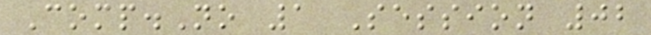Comp.No 1 Session 02
